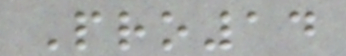Pro14
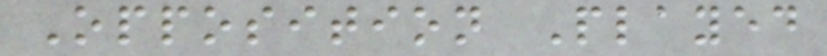Opposition Played
